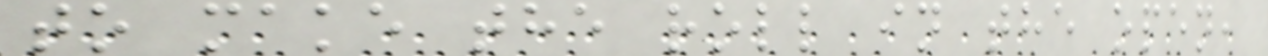to make the roll in the open,
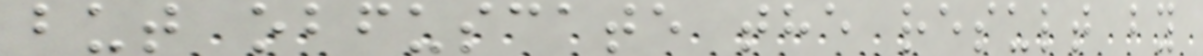but obfuscate the result by
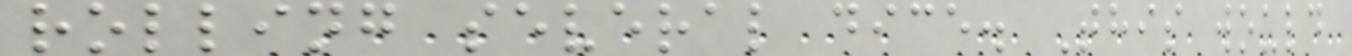rolling several dice. This would
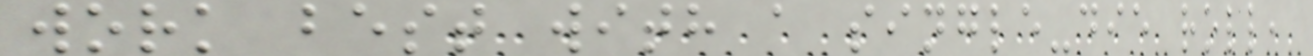work best with a single-die roll,
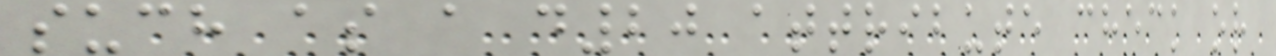such as a d20 attribute check or
